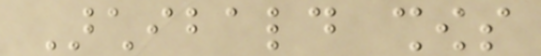Archibald shows
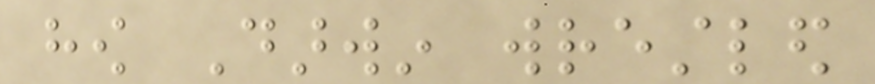how Darwin wrestled
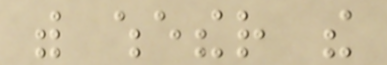with whether the
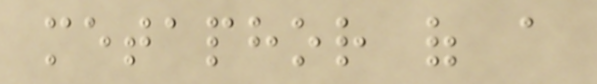metaphor of a
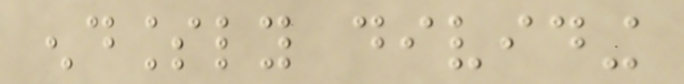endlessly dividing
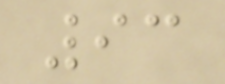93
